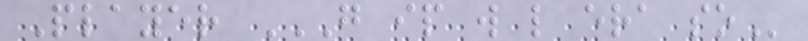Player G IP W L ERA SO
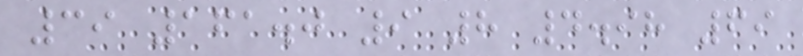39 161.0 9 8 4.98 69
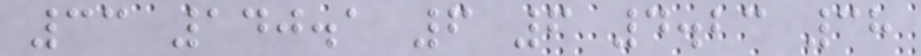33 140.1 6 6 4.23 38
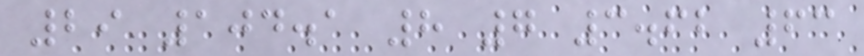29 104.1 8 7 3.62 63
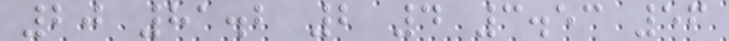20 81.2 2 4 3.53 56
